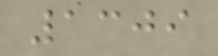1309
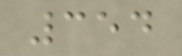354
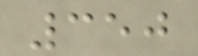350
